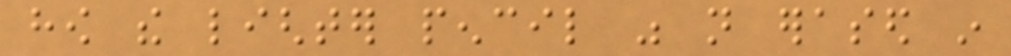how the lighter pencil was not erased in
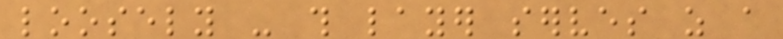loosely - this layer serves as a
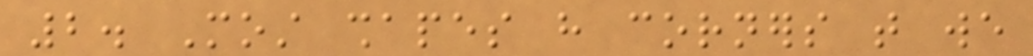2. Most shapes have corners that we
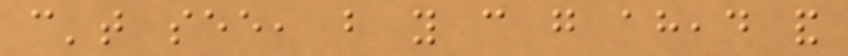can't see, but you can go ahead and
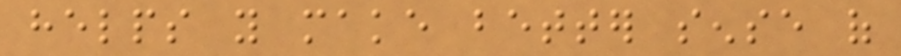helps you make better sense of
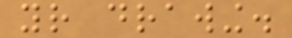your drawing.
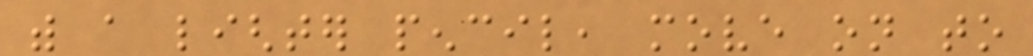with a lighter pencil, move on to
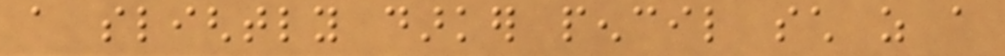a slightly darker pencil such as a
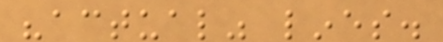"actual" lines.
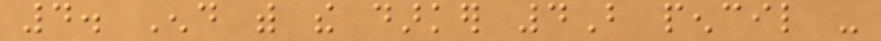4. End with the darker 4B pencil -
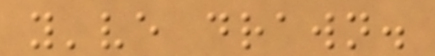you've drawn.
